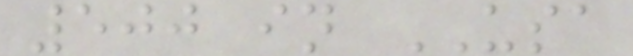500 in USA
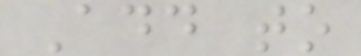Add to
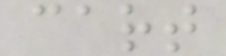cart
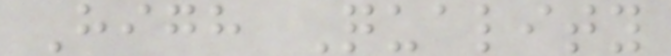High Quality
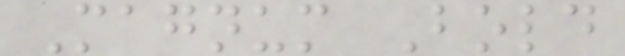Magnum Bold
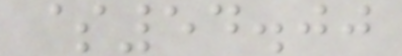$54.00
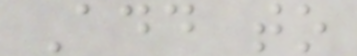Add to
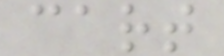cart
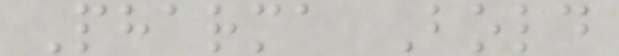Pharma Bold
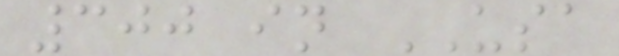300 in USA
